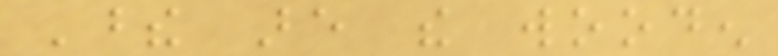These are the wooden
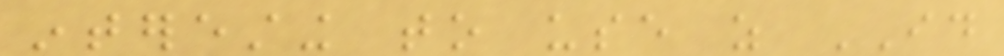interesting to use as ID
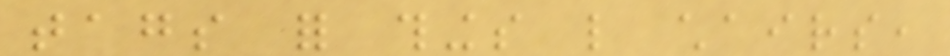tags for things like chairs,
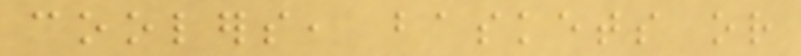coolers, baskets or
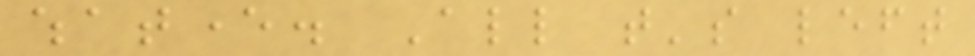whatever. All that's left
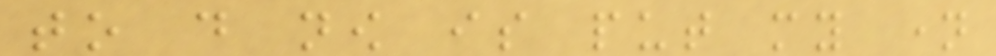to do now is put my name
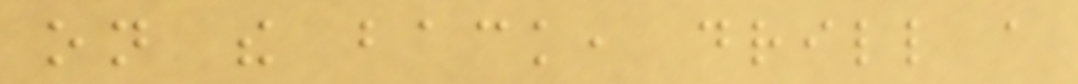on the back, drill a
